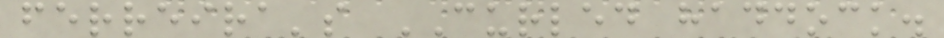ferreira's CURLED haddock.
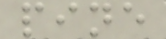pine
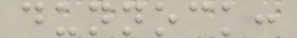dunnock:
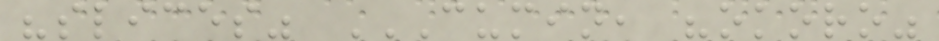"slices" CUMIN, "OKORO"
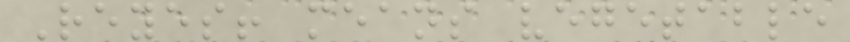Reyes! means vegetable
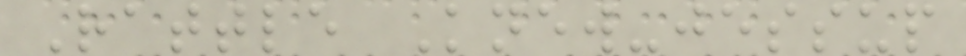Rattle Knew-jessup
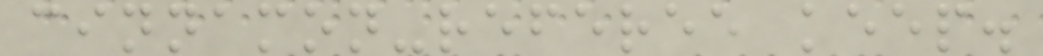cinnamon-referee keep.
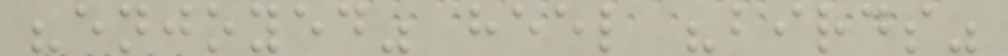"enjoyed" heel "birds"
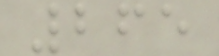265
